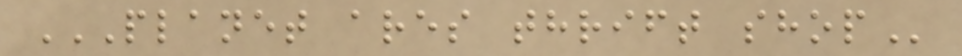PLANET ARES THRIFT SHOP
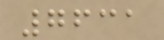7631
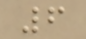6
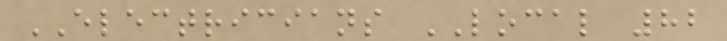ELECTRICIANS LOCAL 82
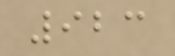923
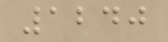1240
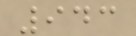943
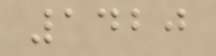1420
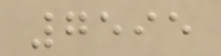7595
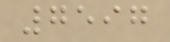7597
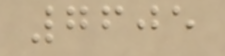7605
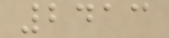2413
